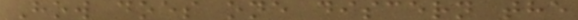How does one discern the
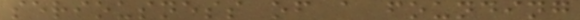seriousness of a founding
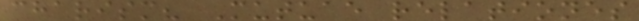charism? Mutuae relationes
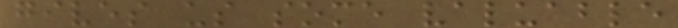gives us some valuable
